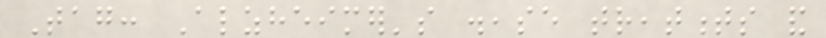Tag: Alzheimer's disease treatments and
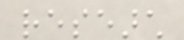research
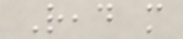Read more
